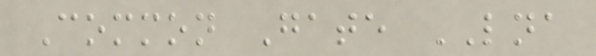Common Gate LNA
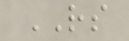RS
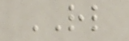RL
